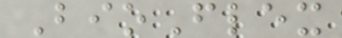BioFlex
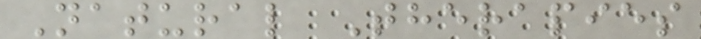Natural Therapies
